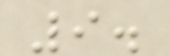9.
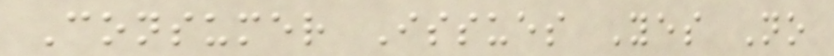Consumer Issues Yes No
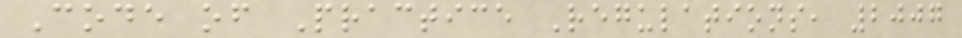Code of Practice Regulations, 2007
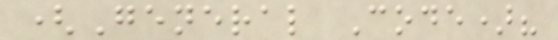(General Code)?
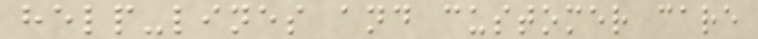help-lines and customer care
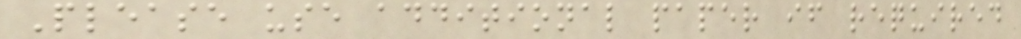Please use additional paper if required
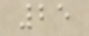25
